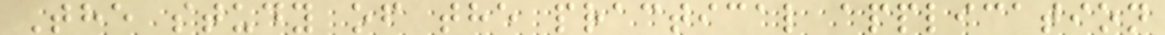The study of the practical application
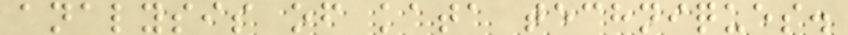analysis of kata techniques.
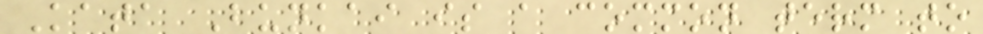Kata Bunkai is a common term to
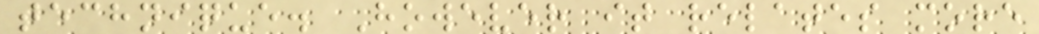technique. However it relates more
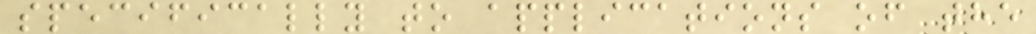specifically to applications of the
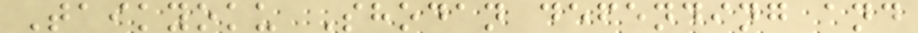Taikyoku Shodan defending and
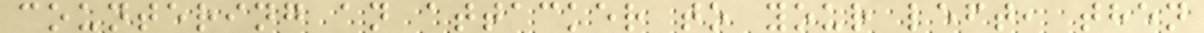countering an attacker to your left, then
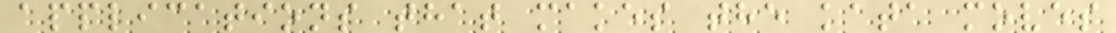applications that makes the kata moves
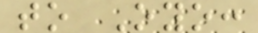to Oyo:
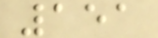151
